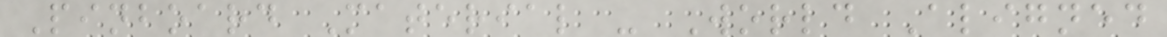Pinboard Material - World Aligned
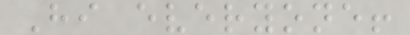Hi everyone!
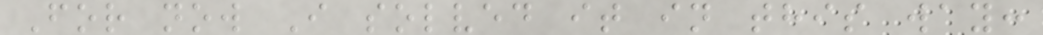For now I solved it in this way:
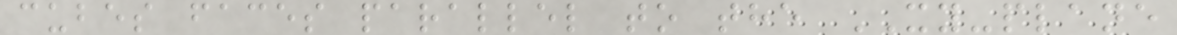cubes faces parallel to the XY-plane
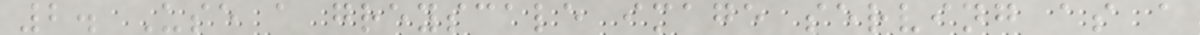2. Use a greyscale image serving as a
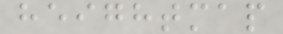heightmap
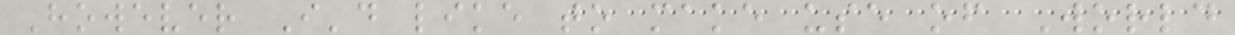However I'd like to make use of World
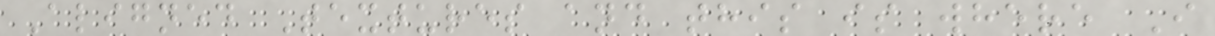Aligned Textures and this is where I
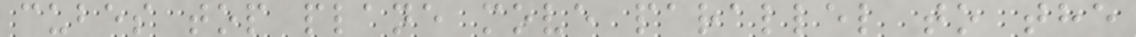cubes top plane move parallel to the
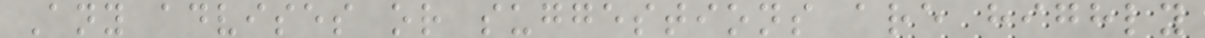Any advises or suggestions are highly
